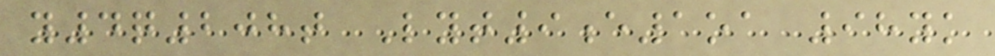y4q208t Lyt9e1oa 98yk
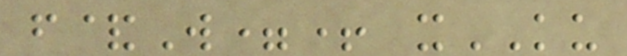f&W=+ xKU
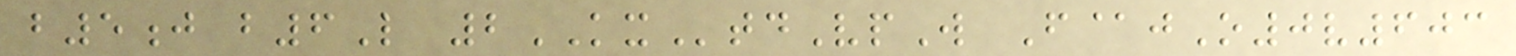b5j b6L 2KXtdVpW F@jO0v603
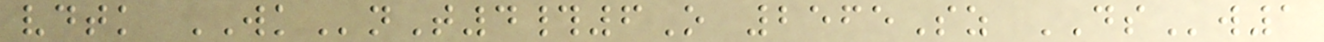vdtk WKnT4#6O 2565Sz DSw1
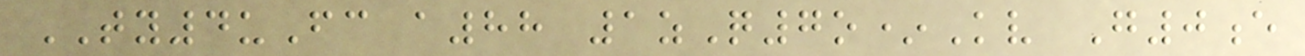TY4uFc a88 1zQ7o*Kv G0e
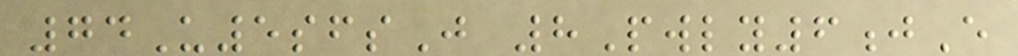74U5sfsJ 8Pwly6jE
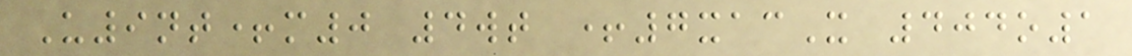U9nt+m0 4wt +7xacX 404o1
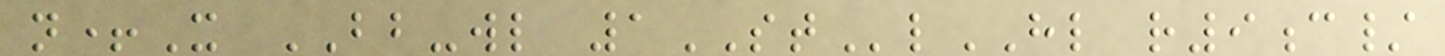n+X BB-wl 1STlHL r9c/
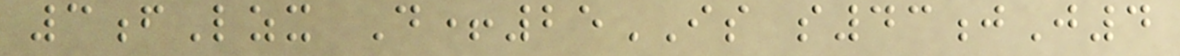3fLzx D+25IS s43jJ4
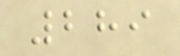289
